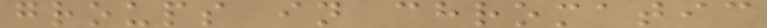groups in chromatic
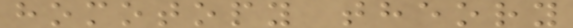homotopy theory
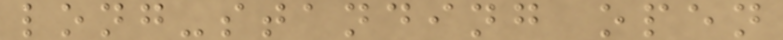long-standing open
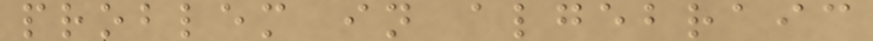problem in algebraic
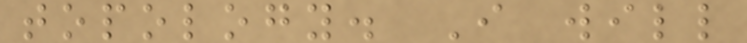topology. I will
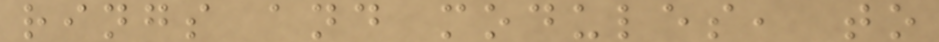rings and modules, to
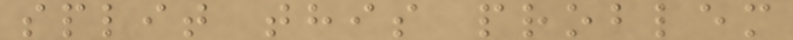split this problem
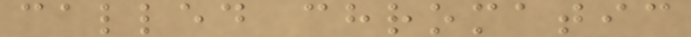called chromatic
